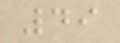49
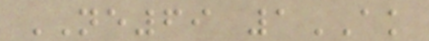NE69 1AK
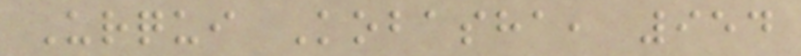Urqui Kobasha, 954
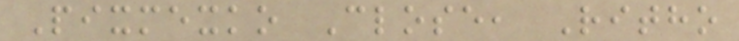Pixmexko Close, Ritho
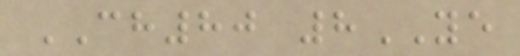CH80 8YE
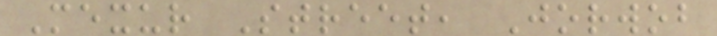Mexur Street, Jorwob
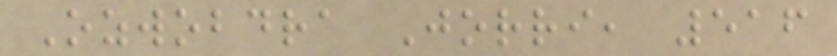Ozwobdra Jorri, 516
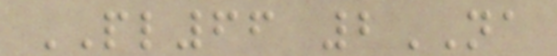PL66 2NA
